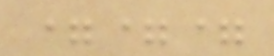===
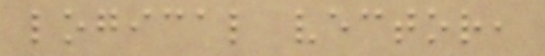logical vector,
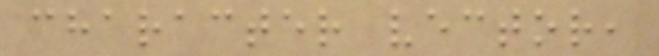character vector,
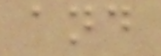and
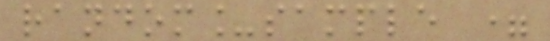random_sample =
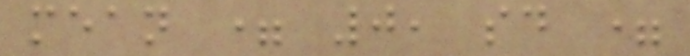mean = 0, sd =
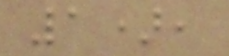1),
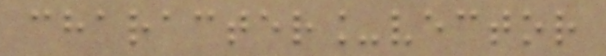character_vector
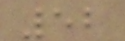52
